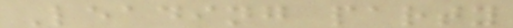Leading party
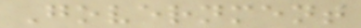Government
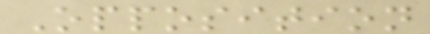Opposition
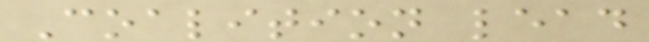Coalition lead
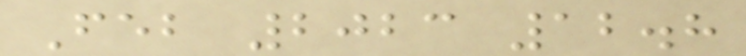Feb 2023 12.8
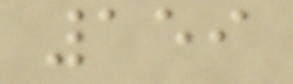159
